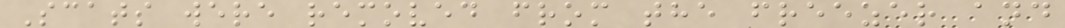Scats were removed from the freezer and
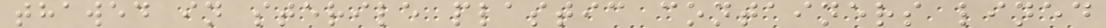thawed in sterile plastic containers lined
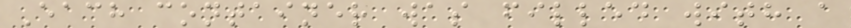Each container was filled with a
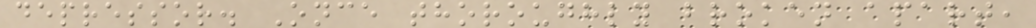depressor. Once thoroughly broken apart,
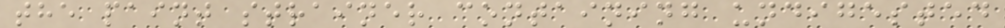the paint strainer containing undigested
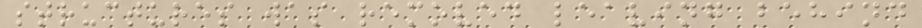structures was removed leaving behind
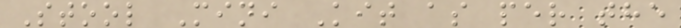Stool Mini Kit as per the
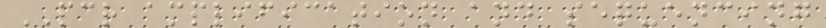PCR amplification and sequencing
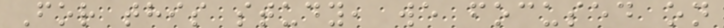For this study, we focused on
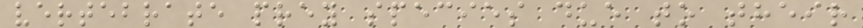vertebrate prey species due to their
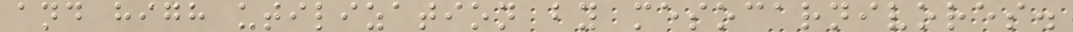and high utilization by mesocarnivores.
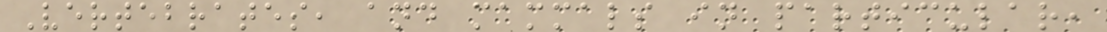Vertebrates, and mammals in particular,
